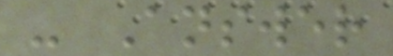- Answer
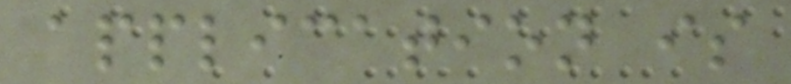application is
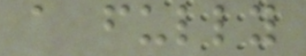a fully
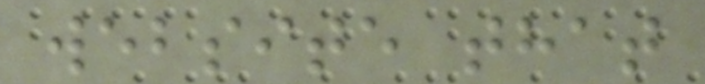website that
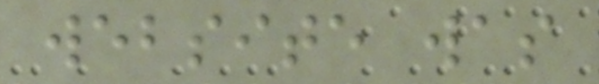website was
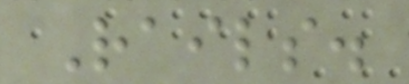Rails.
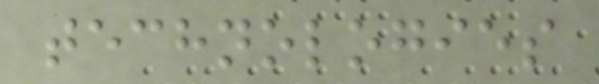technologies
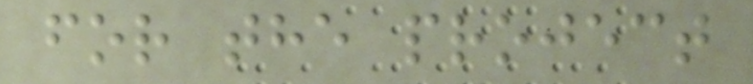for the project
